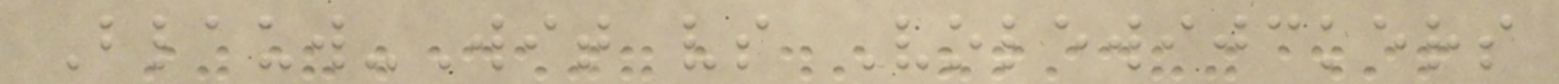Blauw-Wit vs Volewijckers
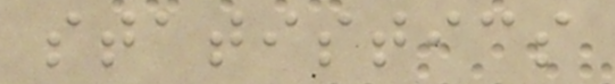statistics
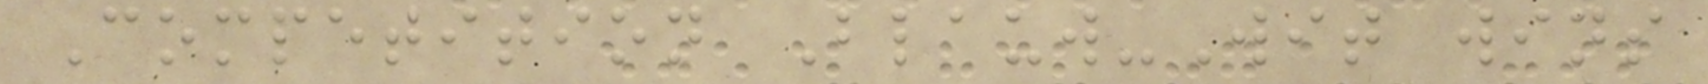Competition Blauw-Wit wins
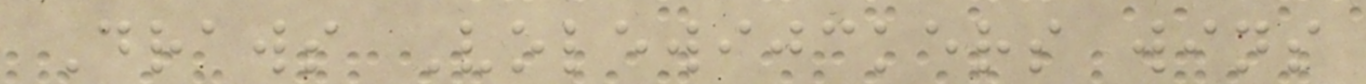Draws Volewijckers wins
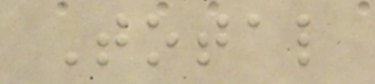Total
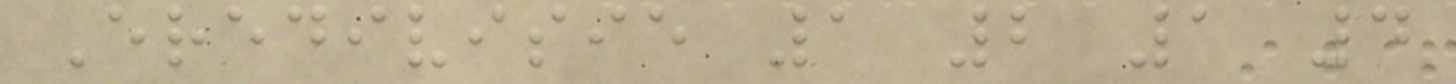Eredivisie 1 2 1 4
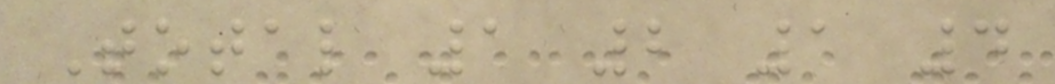Total 1 2 1 4
